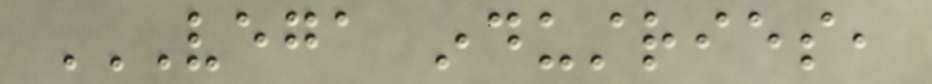VEGA INDUSTRIES,
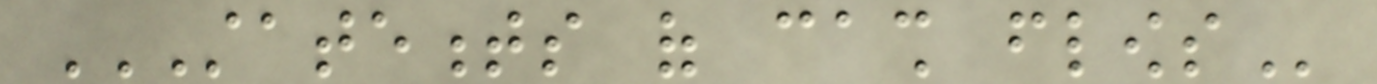STATEMENTS OF CASH FLOWS
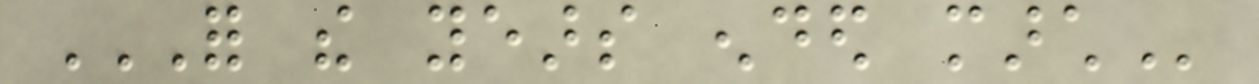FOR THE YEARS ENDED MARCH
